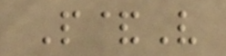P&V
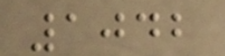1042
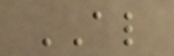AL
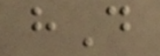hD
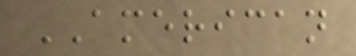AMERICAN
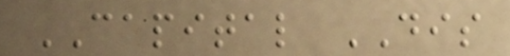CAPITAL DIS
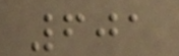601
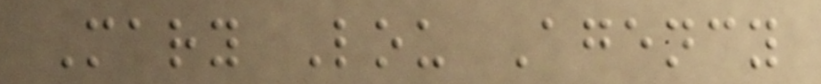Mary Lou Agency
